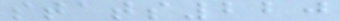stats220
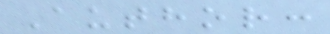Author:
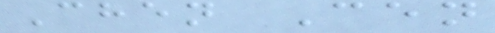Chen Cen
